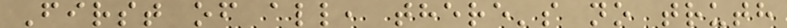First of all, there's no truth
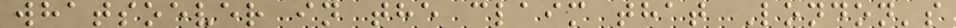whatsoever in the claim that London's
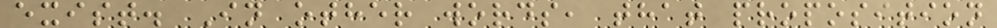exist. In other words, that proposition
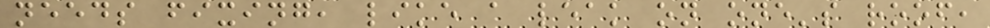needs fixing, like a leak on one's roof,
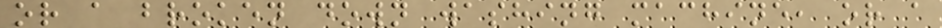or a broken down washing machine, or a
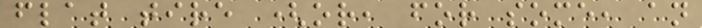flat tire (or, for some, an
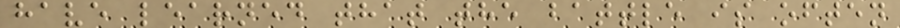have learned that the battle is often
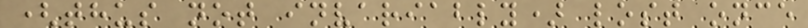(thus not invariably) lost once
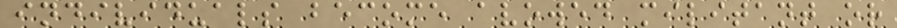individuals become avowed militant or
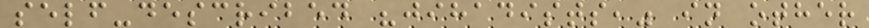self-described "jihadists," in other
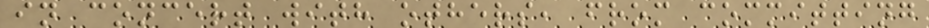in concert with others, from committing
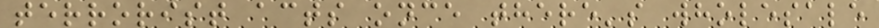terrorist acts once there's wholesale
